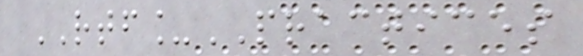RTF_PRACTICES
